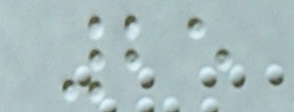25
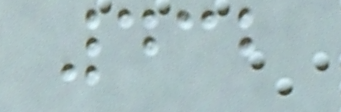432
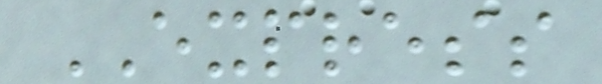EXPRESS
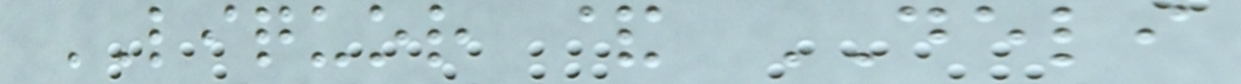LIQUOR & DELI
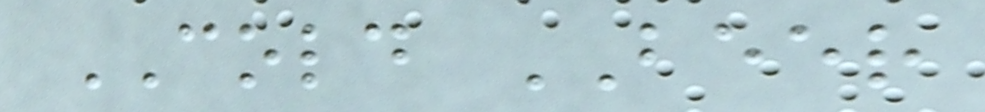COLD BEER
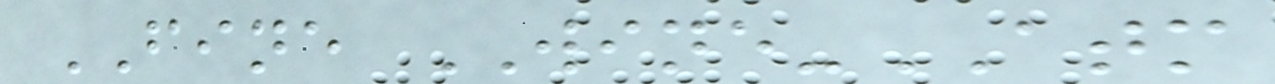FINE WINE-ATM
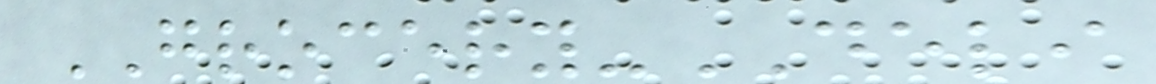GROCERY-DELI
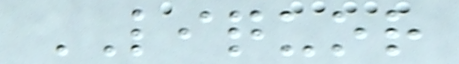LIQUOR
